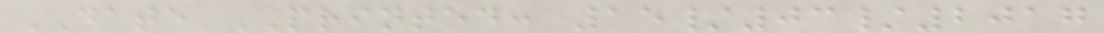DATE PRINTED: 15/03/2017
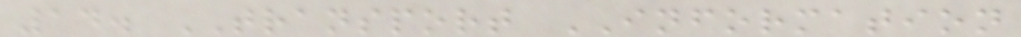14. TRANSPORT INFORMATION
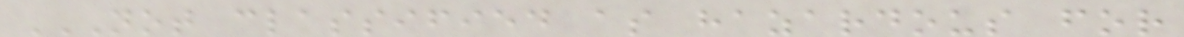NOT CLASSIFIED AS HAZARDOUS FOR
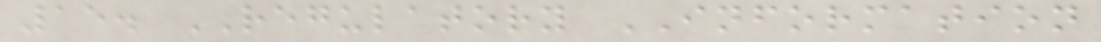15. REGULATORY INFORMATION
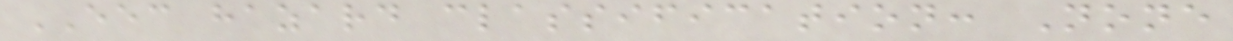EEC hazard classification: None
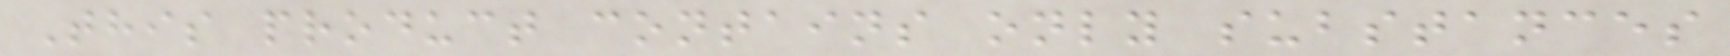This product contains only substances
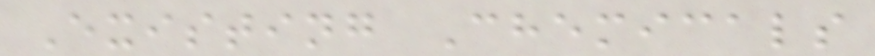Existing Chemicals
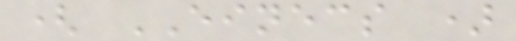( EINECS )
